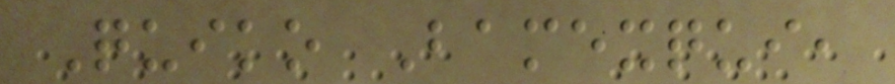Quiko Bamexqui,
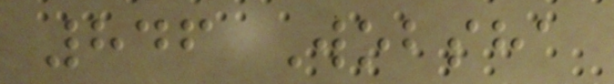846 Wobsha
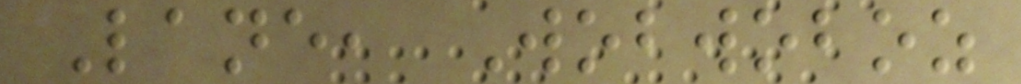Lane, Wobwoboz
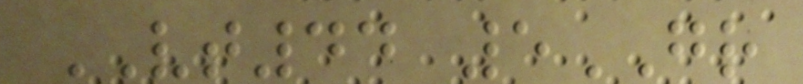VT44 5GR
